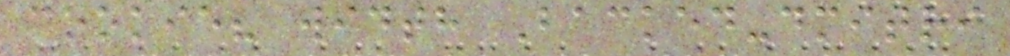cookie? width Backed-dmitri
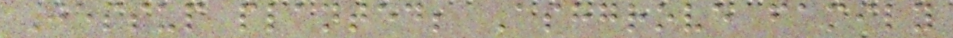Jessup planted; Ashgrove family
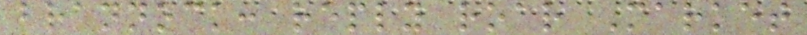brannock: reply roar Market
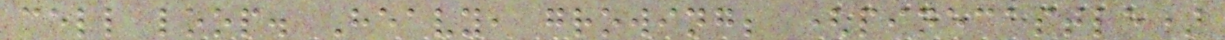cell loop. Heavy, growing; (pinecastle)
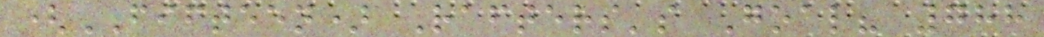(FIFTEEN) Rafters's Goal? 788
